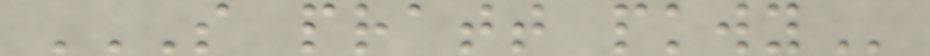S PRATT PKWY
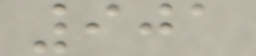901
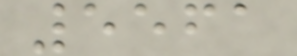5561
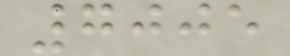7005
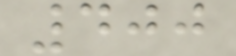400
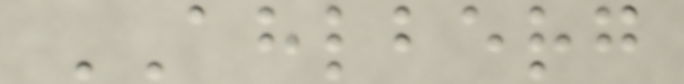AHLBERG
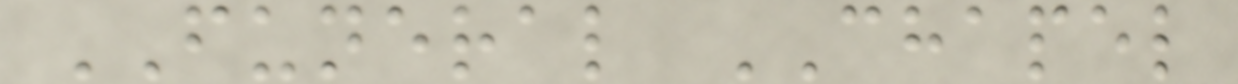FUNERAL CHAPEL
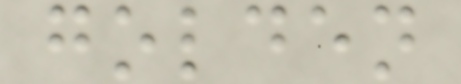golden
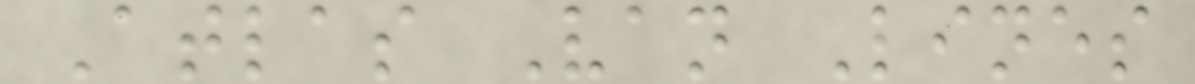Atlas Van Lines
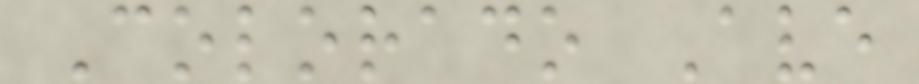Colorado Ave
